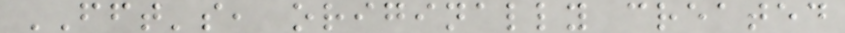FFT's, originally created
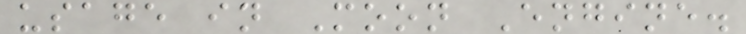usage in Moon Engine.
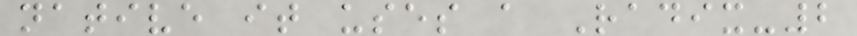native it uses a Radix-2
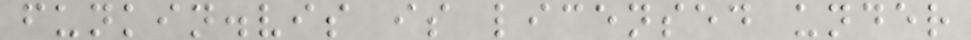funkin.vis is licensed under
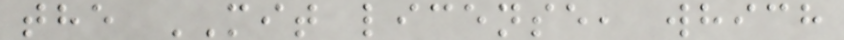the MIT license, which
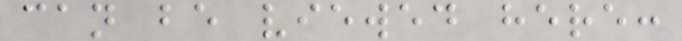can be viewed here:
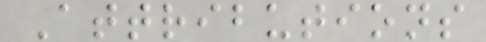Attributions
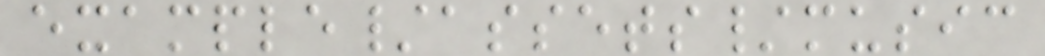example/assets/music
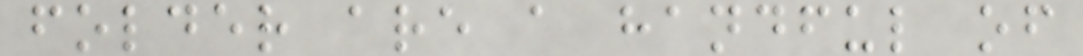folder are a handful of
